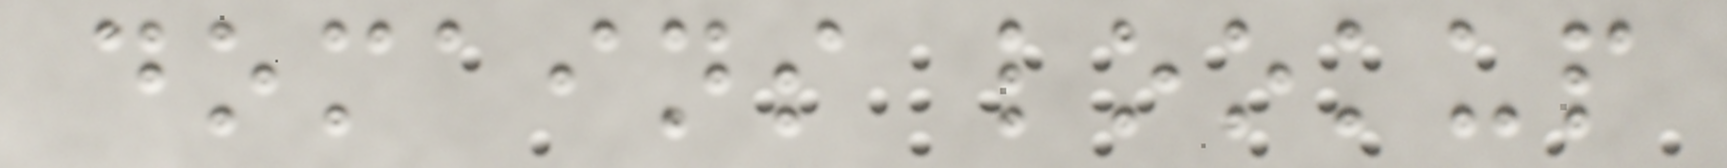domains lookup
